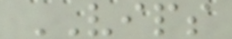VIPS
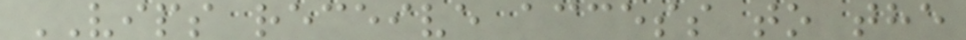VIPS receive access to the
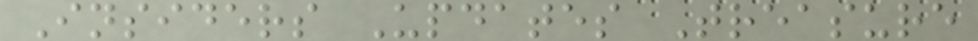Insiders Updates Treasure
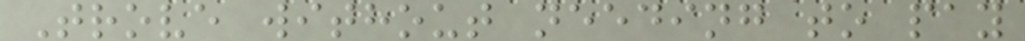Trove without needing to pay
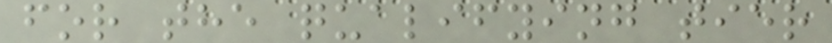for the qualifying tier
